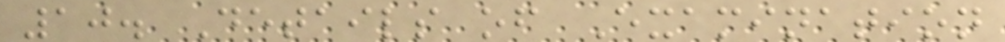10. Details of Examination
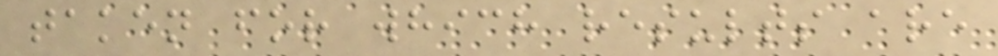taken for which results are
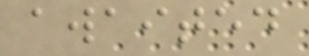awaited
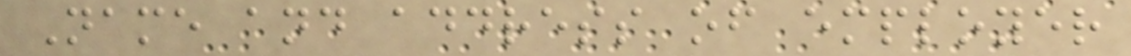Name and address of employer
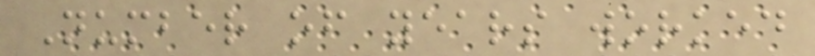Number of years worked
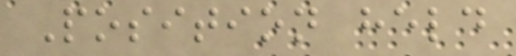Position held
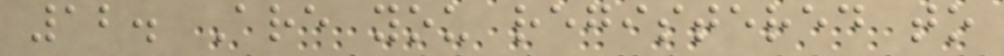12. Are you registered to
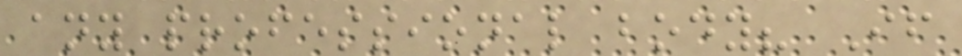any professional body? If
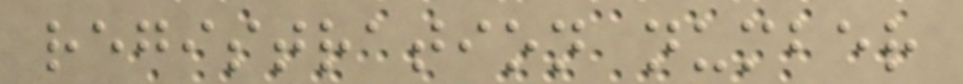registration number
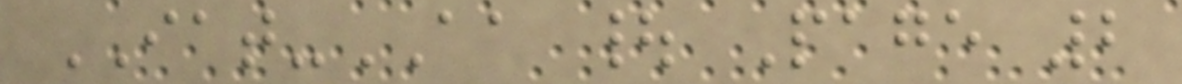IAT-AA | Page 2
